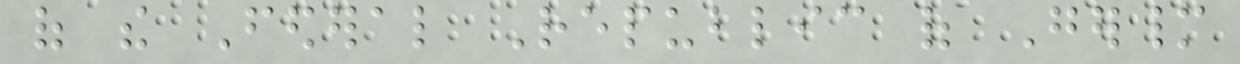of the Federal Republic of Germany
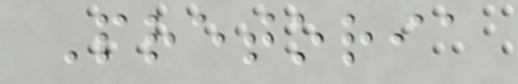Pretoria
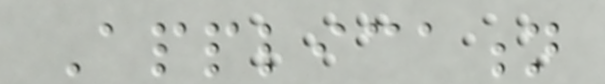Application
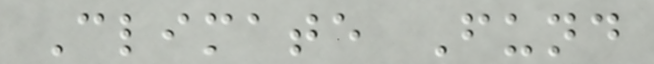Climate Fund
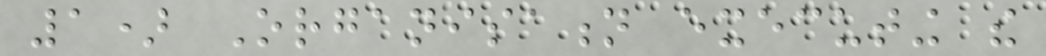1) Organisation executing the
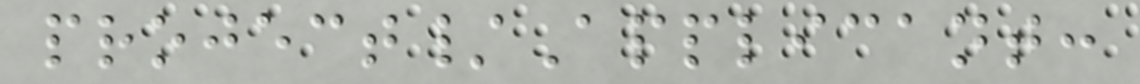project/Applicant:
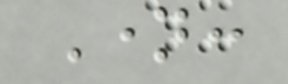Name:
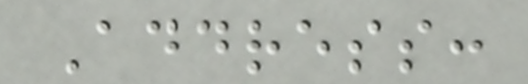Address:
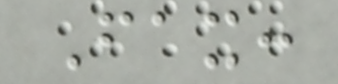Fax:
